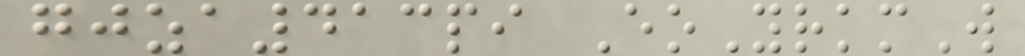gjza413pi EoYrkmW
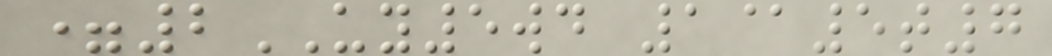=2UY5wd 1@5t7
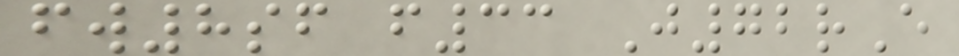fw8sf f33 J72rE
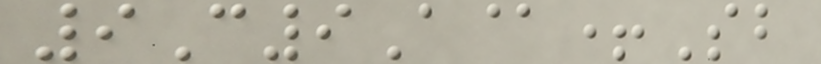9C9A@+Sb
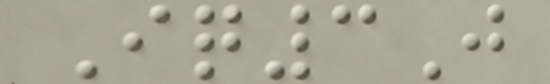Iq3J
